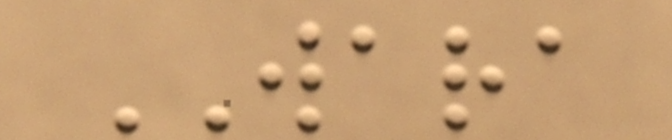WARA
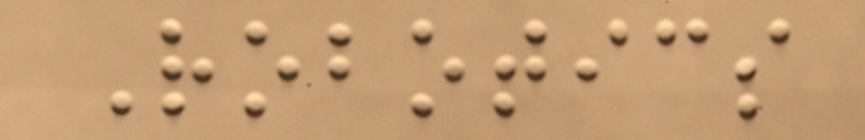Robotics
